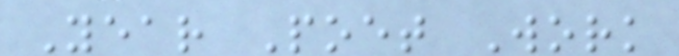Year Poet Work
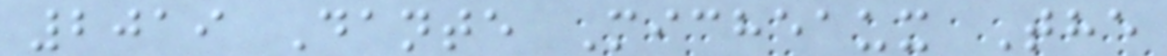2019 Dante Micheaux The
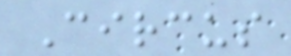Circus
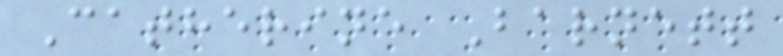Catherine Barnett
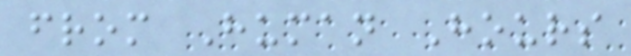from Human Hours
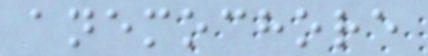anemochore
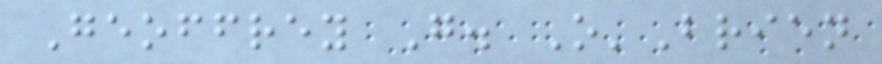Geoffrey G. O'Brien
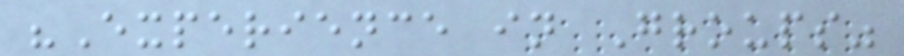"Experience in Groups"
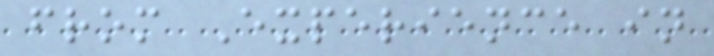from Experience in
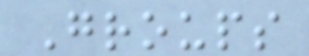Groups
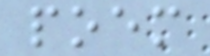poem
